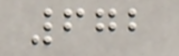672
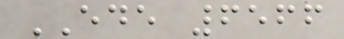EDE 6566
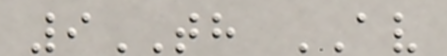9TH AV
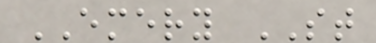EMERY ST
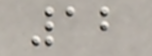12
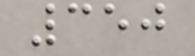350
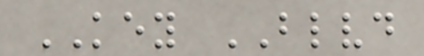KEY BLVD
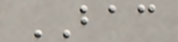BAC
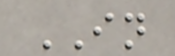IN
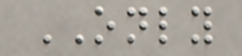ONLY
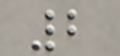2
